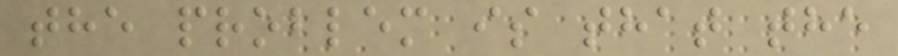the problem is that the
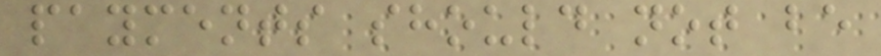payments should not be
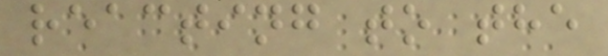reacting to the
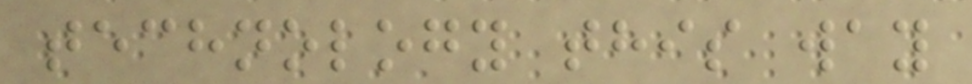technology this way
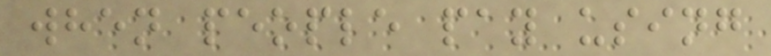when people pay using
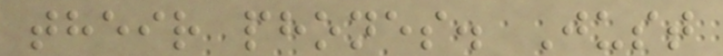their phones. Just
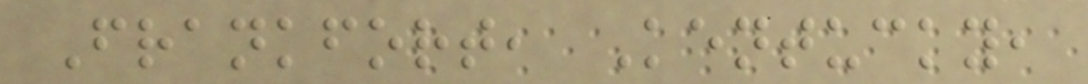Frankfort, Kentucky,
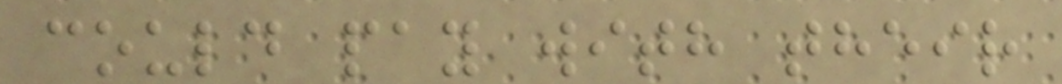could pay with their
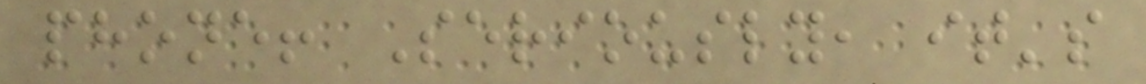phone! Seriously, it's
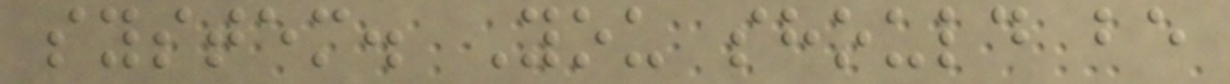system. You should be
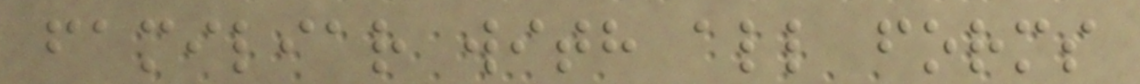familiar with all forms
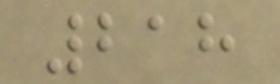218
